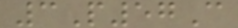3P57C
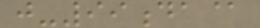j-99da@
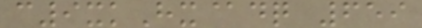c9xkHx@dq 659
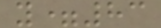y=83
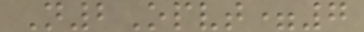N2Opvt=7
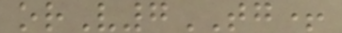orV7TG+
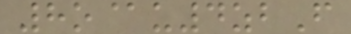8o@u4zbF
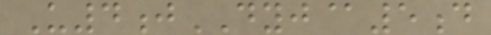U4jDYJ@5d
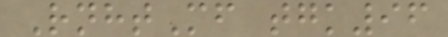RnhtMf tgk96
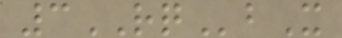3RQbX
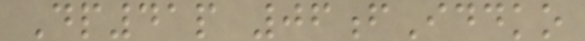Dp41p 06fIddko
